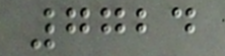7724
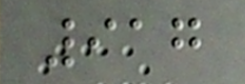917
